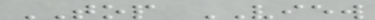TOP VIEW
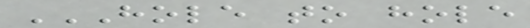HOLE TO HOLE
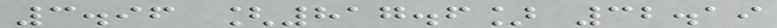3.96 [817.6] 32.19
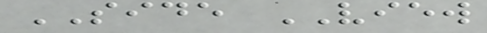SIDE VIEW
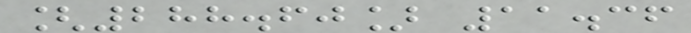[288.60] 11.36
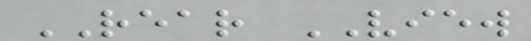REAR VIEW
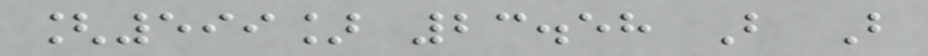[599] 23.58 B B
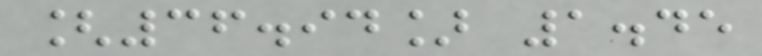[36.94] 1.45
